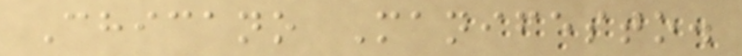Chicano Manifesto.
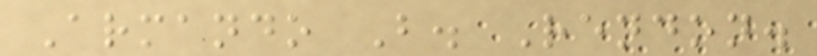Armando B. Rendon.
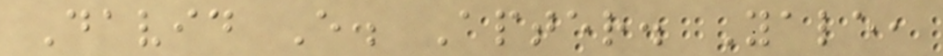David E. Apter. Yale,
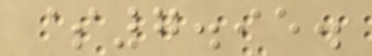$7.95.
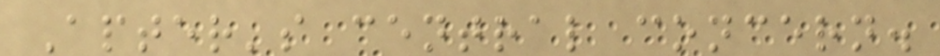Apter's central concern.
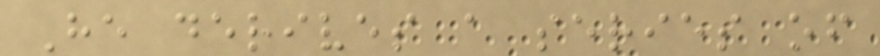He derives a series of
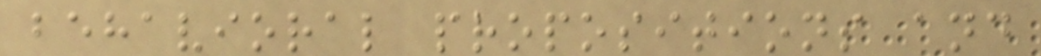behavioral propositions and
